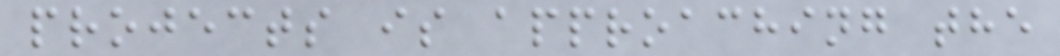projects is approaching the
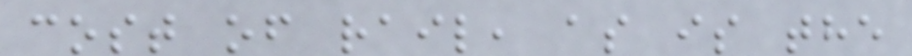cost of rail, as is the
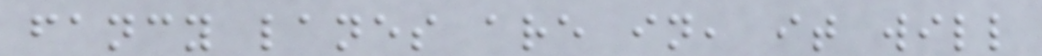fancy lanes are in, it will
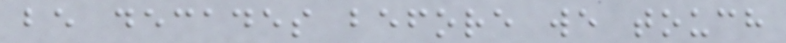be decades before we touch
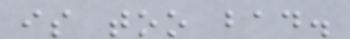is too bad.
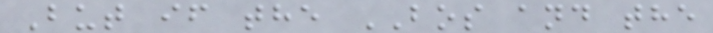But if the BOS and the
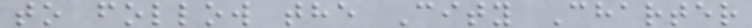to follow the City Charter
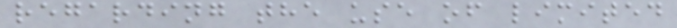regarding the use of limited
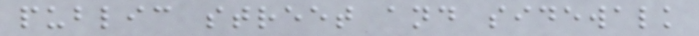public street and sidewalk
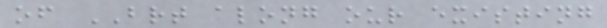of BRT along our existing
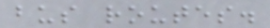bus routes.
